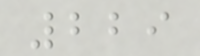229
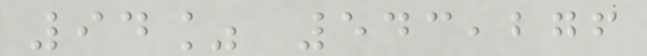94% 543,276
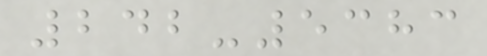242-5383
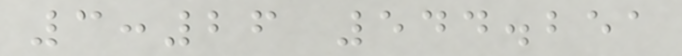3:26 544.251
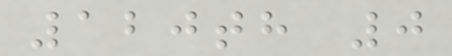120th 0
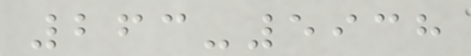263-5938
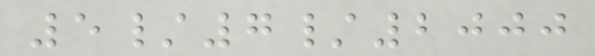5/7/2000
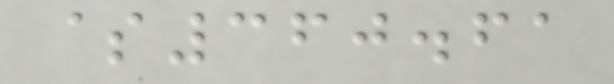$360.61
